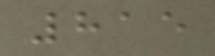815
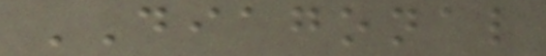DIAGONAL
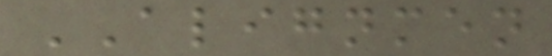ALIGNMEN
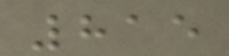815
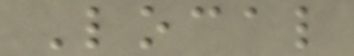Local
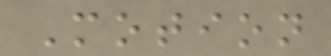Motion
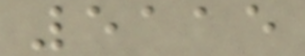5115
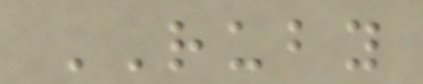RUBY
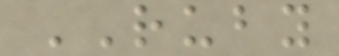RUBY
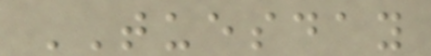TUESDAY
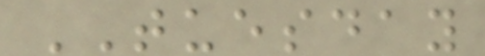TUESDAY
